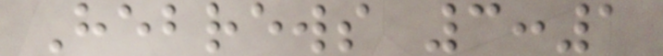Hebrews 3:1
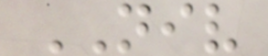NIV
